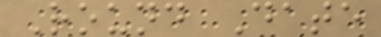Round Date
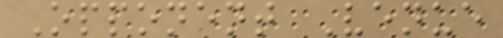Opponent Venue
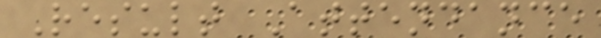Result Attendance
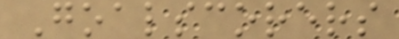Goalscorers
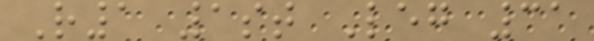R1 1st Leg 31
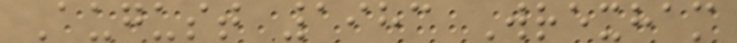August 1983 Wrexham
